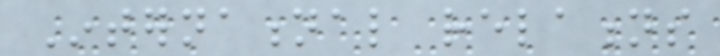International relations
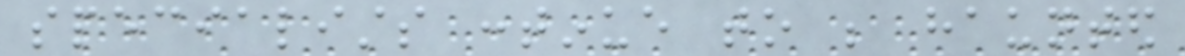specialists continue to be haunted
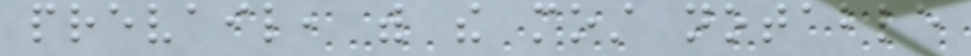prevail, with the most notable
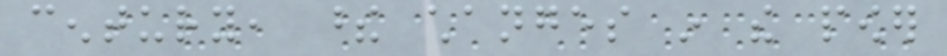century, these changes in the power
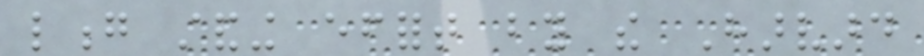long standing effort by the Harvard
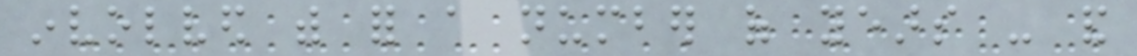involved with for a number of years - and
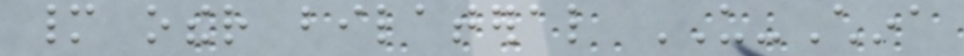many other bilateral US-China
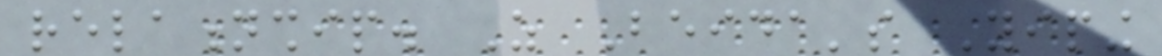relationship. As Beida's Yiping
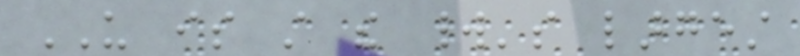US is still the world's largest
